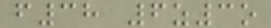f38 6z3o
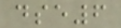dse6
